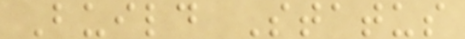Build Status
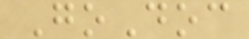GoDoc
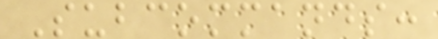Subcommands:
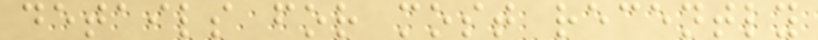details for most recently
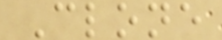Clone
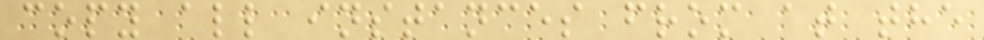copy all instances from at the
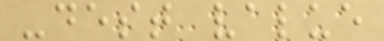-dest value
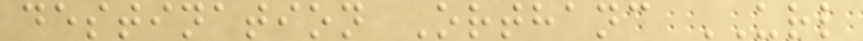destination Orthanc URL
